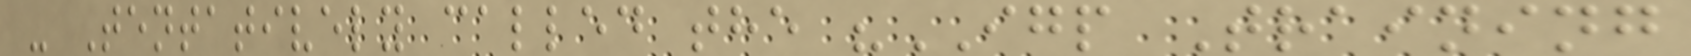- Tentatively called the "IGP Training
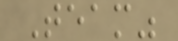Team"
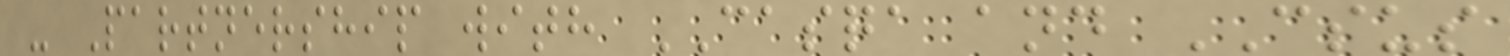- Partnership with CASQA and CSUS
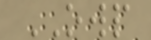OWP
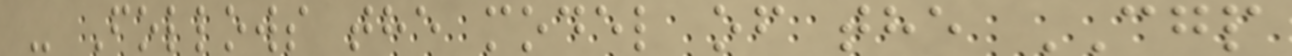- Follows the model of the CGP
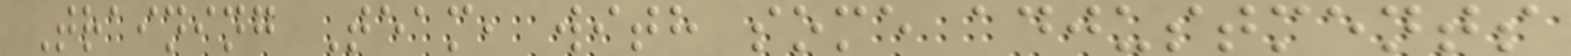Training Team, with some adjustments
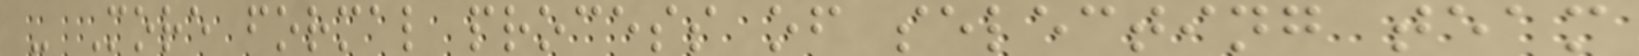- More formal process of selecting team
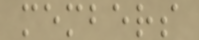members
